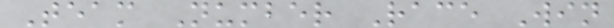Team Number Race Win
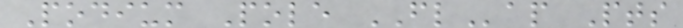Podium Pole FLap Pts
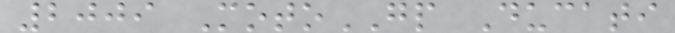2009 MotoGP Ducati
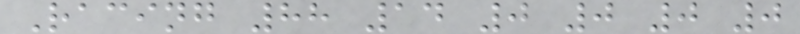Racing 88 14 0 0 0 0
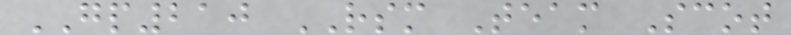GP210 RSM Team Scot
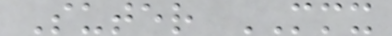Suter MMX
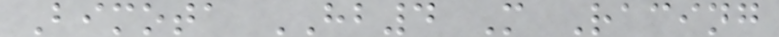Bimota HB4 M Racing
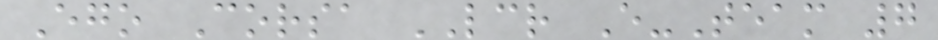Ego Corsa LCR E-Team 7
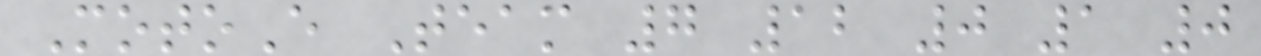MotoE Team 7 12 0 1 0
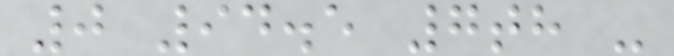0 94.5 7th -
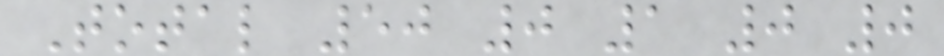Total 50 0 1 0 0
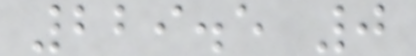229.5 0
